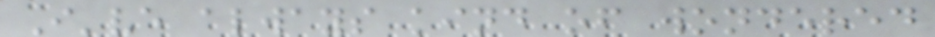I've always kind of wondered
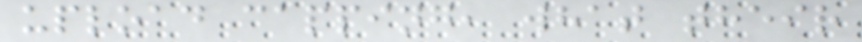upload capping, what their
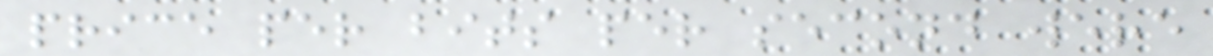price per bits per second were
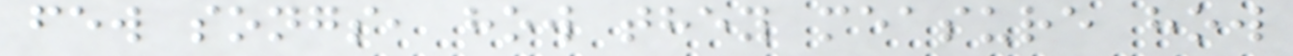few songs, how they measure how
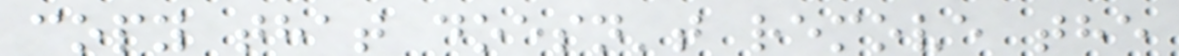copy that doesn't remove the
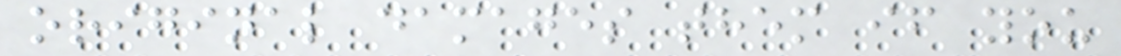original damages them if you
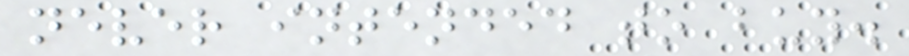never intended to buy.
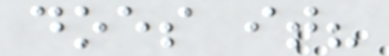does it?
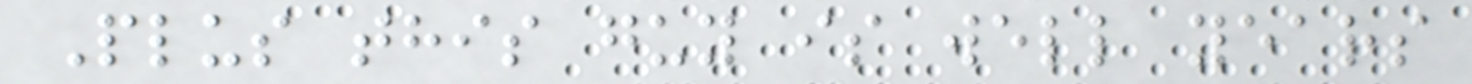Plus this guy is well years
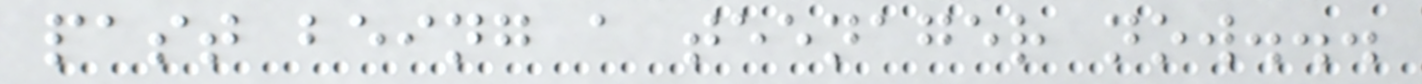past being a teenager now...
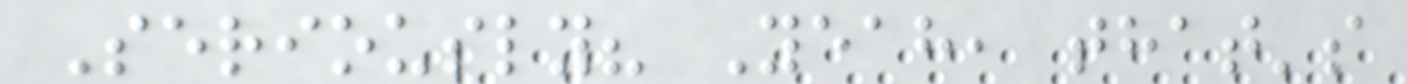Seriously? Yeah, that's
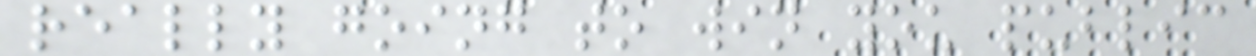really going to win you public
